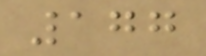177
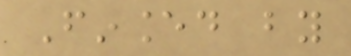Financed by
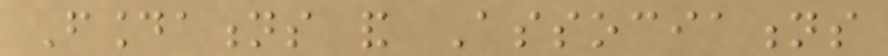Foundations and Associations
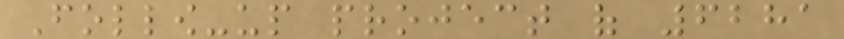Follow-up project of 6281
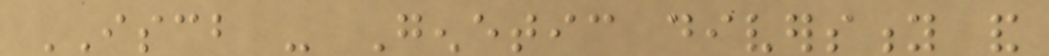ISCB - Genetic diversity and
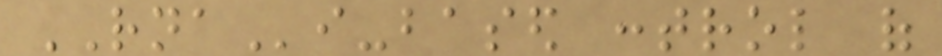RNAi-based control of
